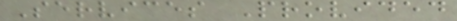Services Provided
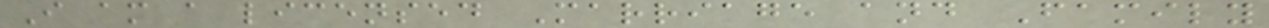I am a licensed Marriage and Family
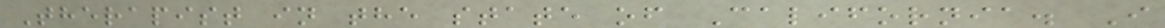Therapist in the state of California. I
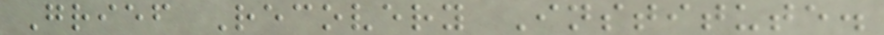Grief Recovery Institute.
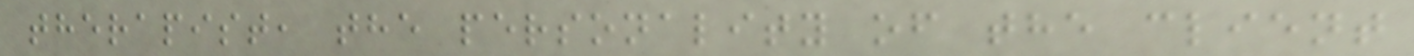therapist, the personality of the client
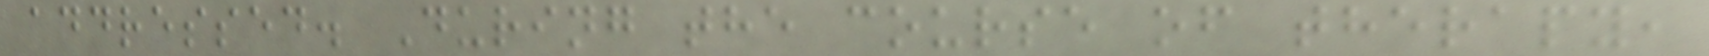addressed. During the course of therapy,
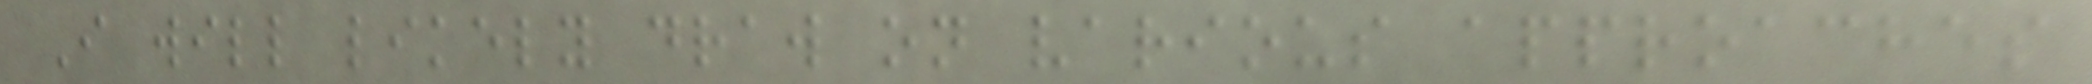I will likely draw on various approaches
